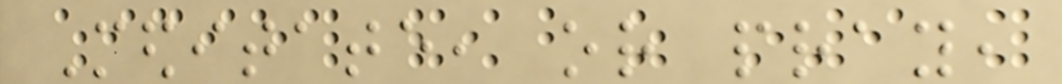Meditate, or pray,
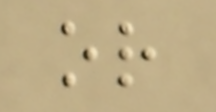or
